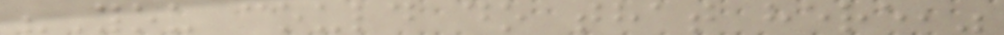"You could do that here,"
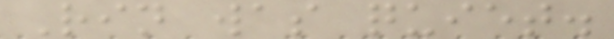Rin was quiet.
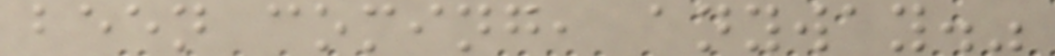been coming, anyway."
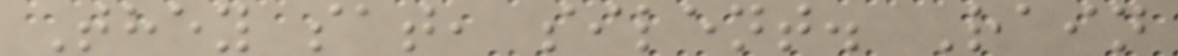They sat, silent. Rain
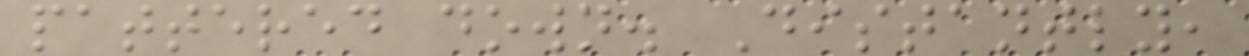pattered down. Distantly,
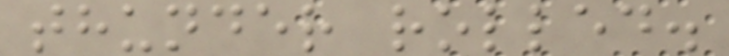thunder rolled.
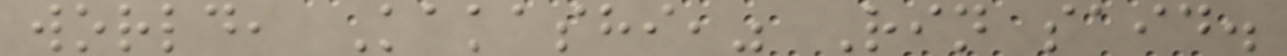world, Kakashi," Rin said.
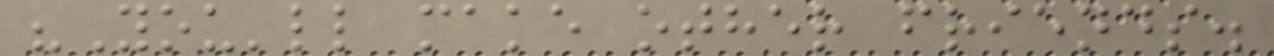"You'll make other friends.
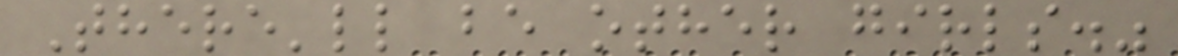There'll be other girls."
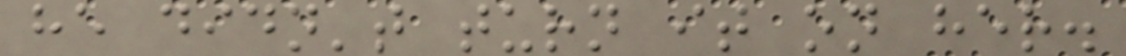he didn't turn it on her.
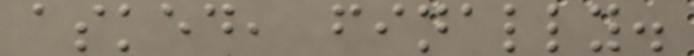asked, finally.
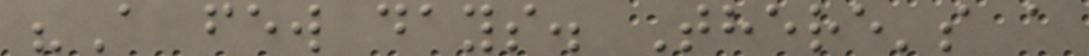"A few days. There's a
